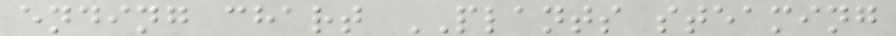ending chart PLANTS steaming
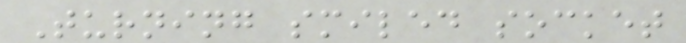Turning smiled socket
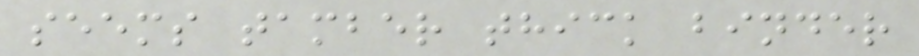seems tamber thick binder
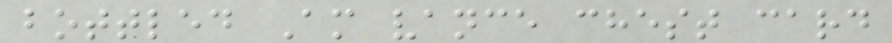bottled Am vance chest card
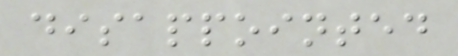disappointed
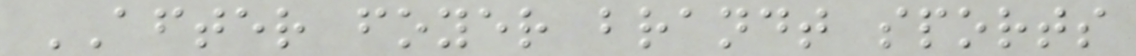AFTER foyer brandt sports
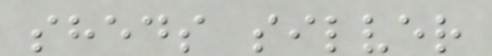sheds silver
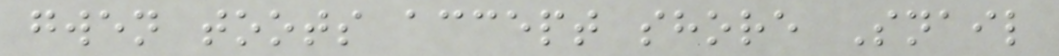gwen toots accept shore Snail
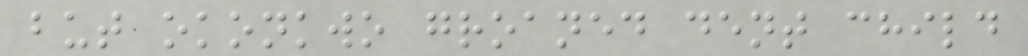but okonkwo groaned dent child
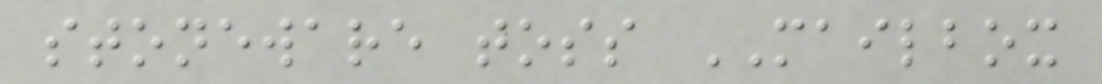stoneware toss MAILBOX
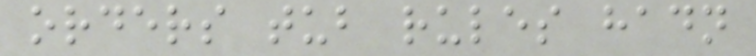orders tub rules hadn
